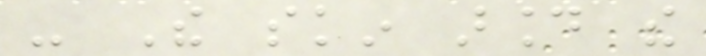- The skin around the
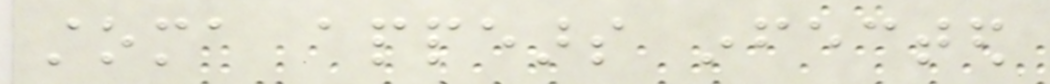stoma appears infected
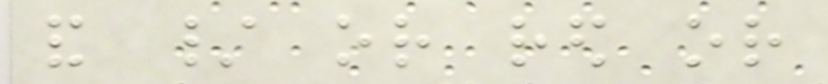and / or red or
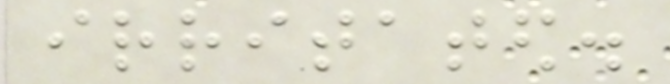irritated.
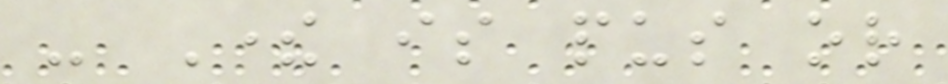- There is pus or
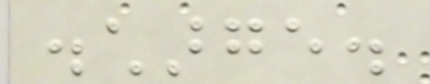discharge.
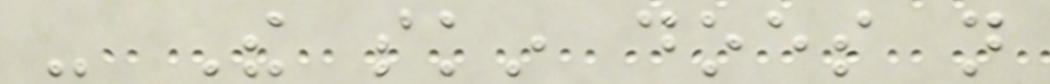- The skin does not
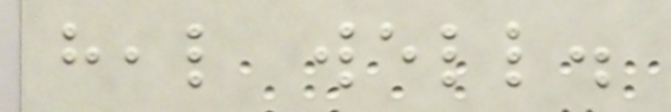heal well.
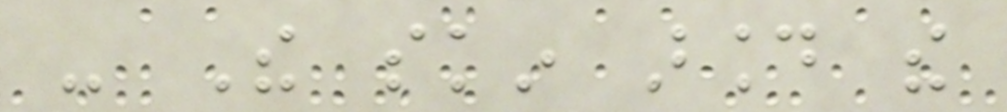- The skin around the
